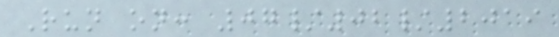Run on: 07/02/2019
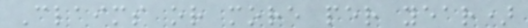Claims or more per year)
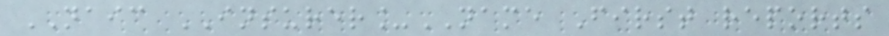NAIC INSURER_NAME First reports
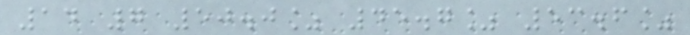14 7 50.0% 45.7% 53.6%
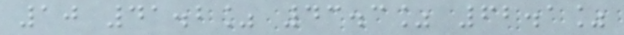10 41.2% 43.3% 62.1%
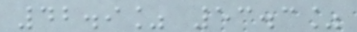42.9% 53.3%
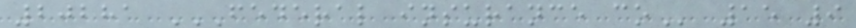20281 FEDERAL INSURANCE CO 15 9
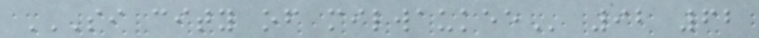SI CITY OF MILWAUKEE 92 62
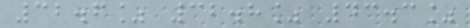32.6% 32.8% 43.3%
